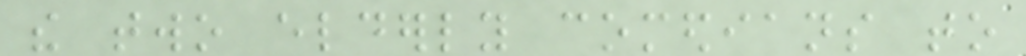the two elderly comedians to
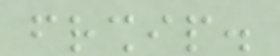friendship.
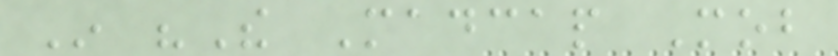In "The Madcap Mob
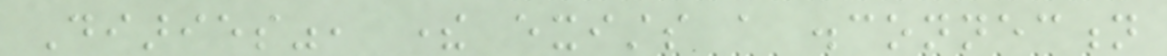Diaries", there exists a disconnection
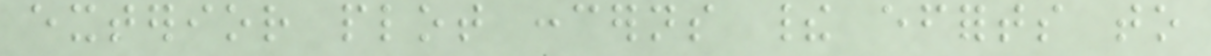exterior plot concerns their efforts to
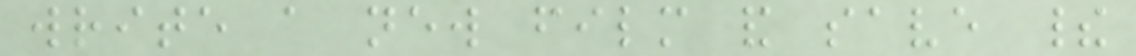write a new film and save their
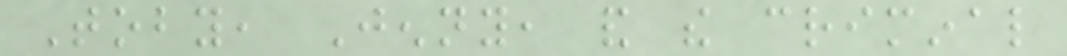Toby, Jenny, and the criminal
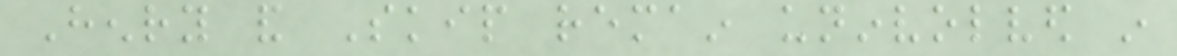Henry and Skip remain uninvolved in
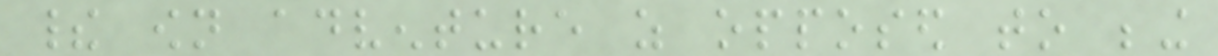their own adventure as opposed to being
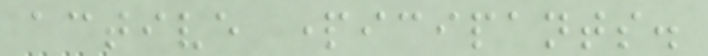active participants.
